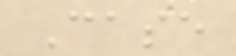Case
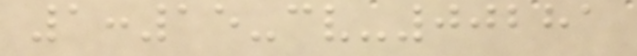1:15-cv-00281
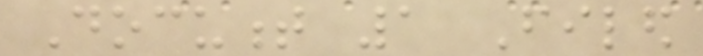Document 1 Filed
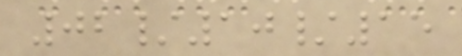02/10/15
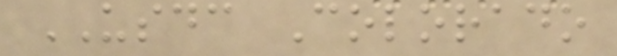USDC Colorado
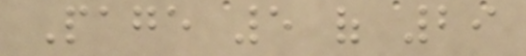Page 5 of 29
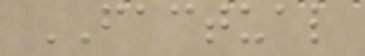FACTUAL
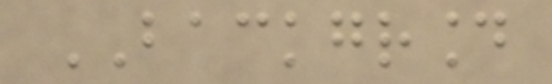BACKGROUND
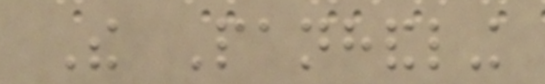The Panhandling
